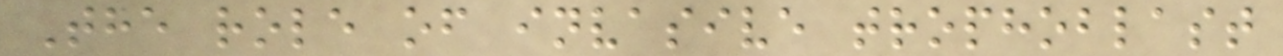The role of invasive trophoblast
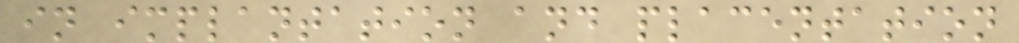in implantation and placentation
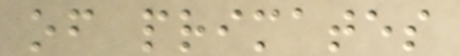of primates
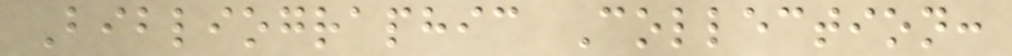Bibliographic Collection:
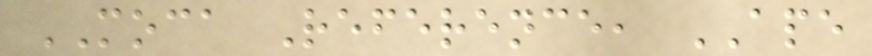MOCA Reference, APE
